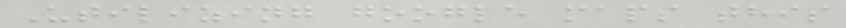Utilizing google maps this
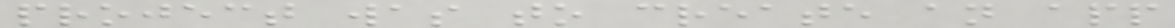project was to create an app
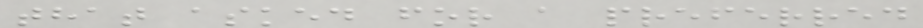that asked for a preferred
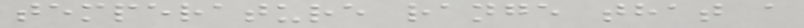temperature range that a
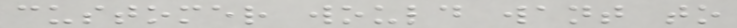customer would want to
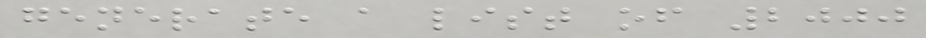generate a list of 2000
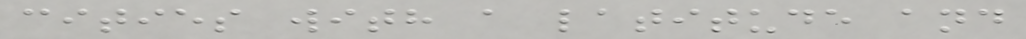cities with a latitude and
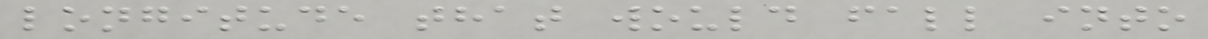longitude that would fall into
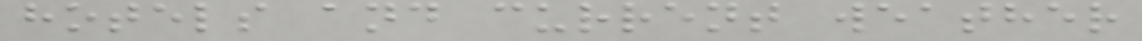hotels and current weather
